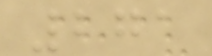271
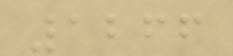1266
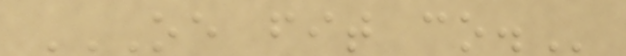OE FIT CO.
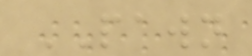PAWN
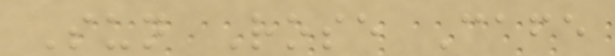Sun Rose Cafe
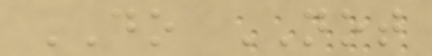DO NOT
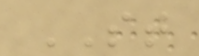ST
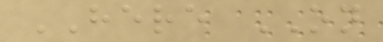HERE ON
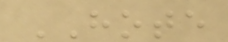HOTE
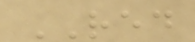RED
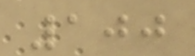100
